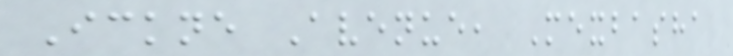Ickne Avenue, Mexbasha
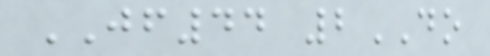JF44 2DO
